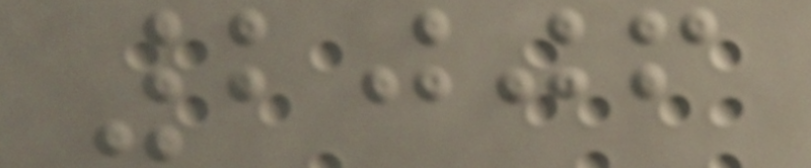2006
